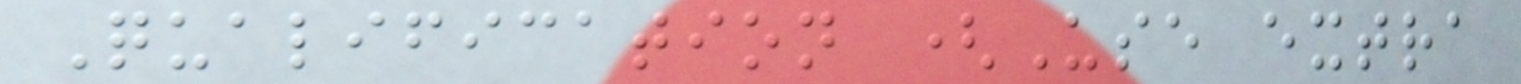Qualification (Use extra
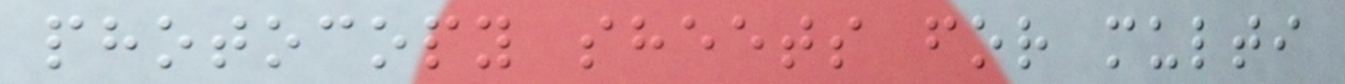photocopy sheets for multi
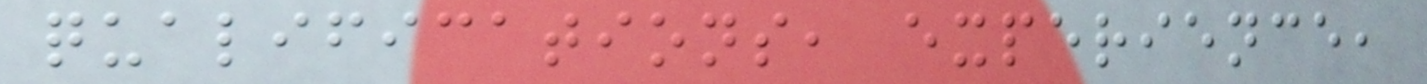qualifications, experience,
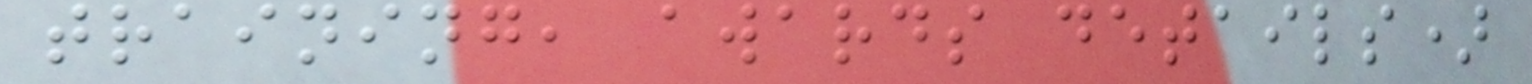training, awards details)
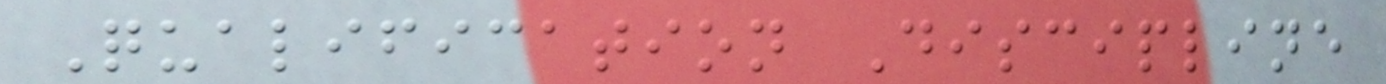Qualification Discipline
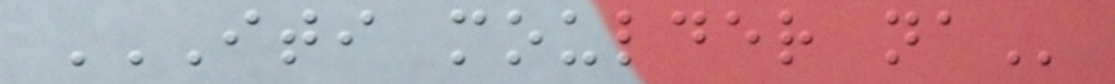ITI MOULDER NA
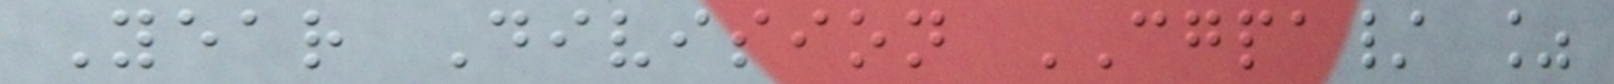Year Division CGPA/ %
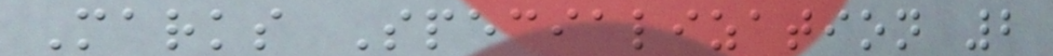Marks Specialization 2
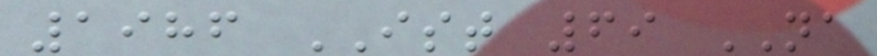1986 IST 69 NA
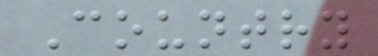Country
